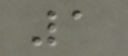1
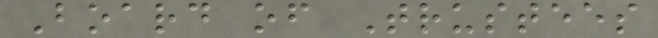Board of Trustees
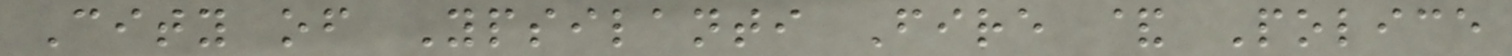City of Ypsilanti Fire & Police
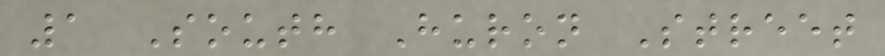1 South Huron Street
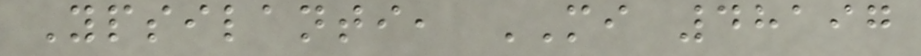Ypsilanti, MI 48197
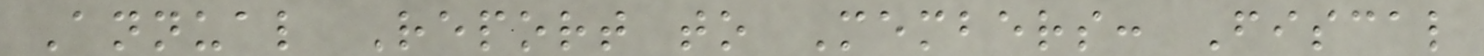Annual Report to Members: Fiscal
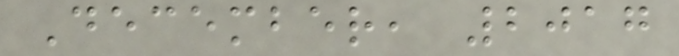December, 2017
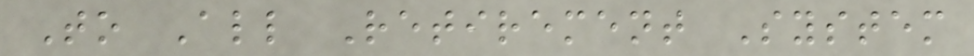To All Retirement System
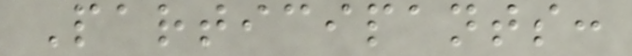Participants:
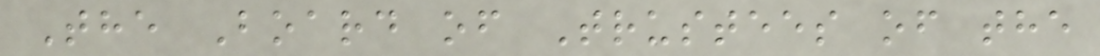The Board of Trustees of the
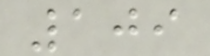109
